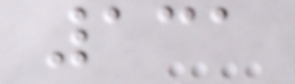131
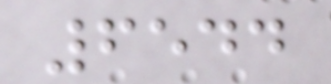6544
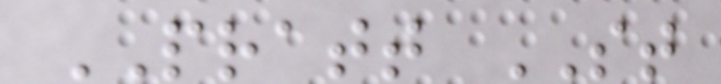PRATT ST
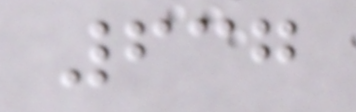637
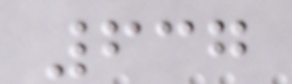637
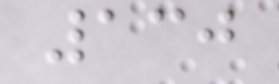130
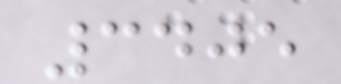3405
